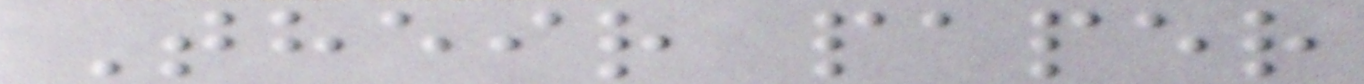Their paper
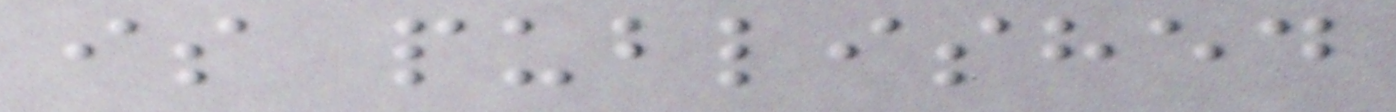is published
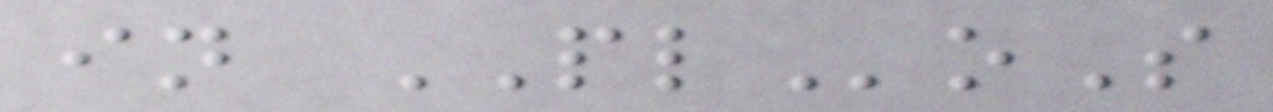in PLoS
